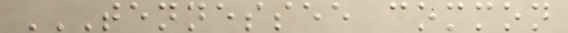TENNESSEE COMMON
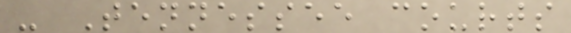- Tennessee courts
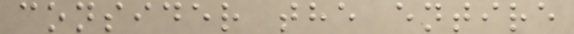consider the entire
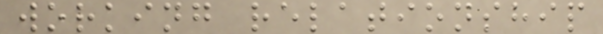working relationship
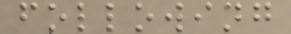following
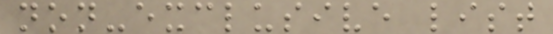non-exclusive list
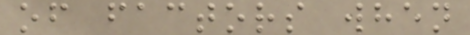of factors when
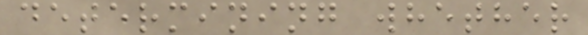determining whether
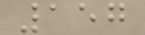157
